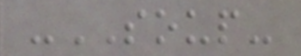-SOUP-
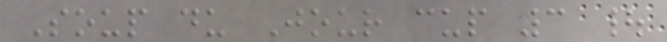Soup du Jour cup 3 |
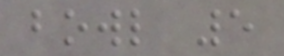bowl 5
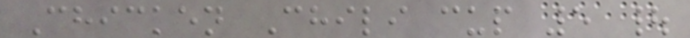Chicken Chili cup 5 |
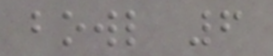bowl 6
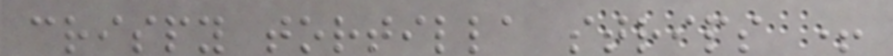crispy tortilla strips +
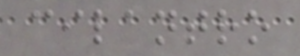cilantro
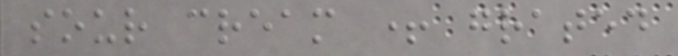sour cream + grated
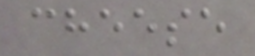cheese
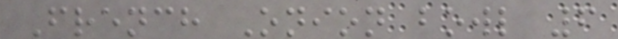French Onion bowl 6
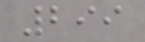299
